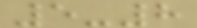5-8
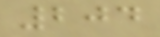204
